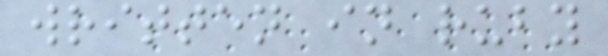written in ruby
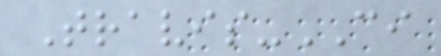Travis-CI
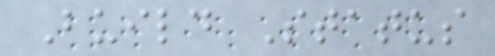Build Status
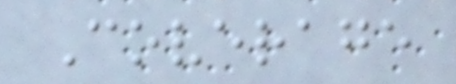Coverage
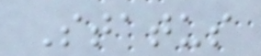Status
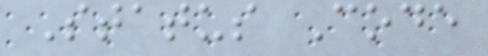Status Code
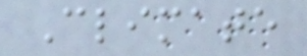Climate
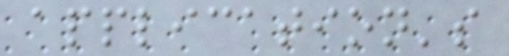application's
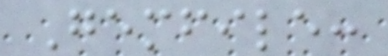Gemfile:
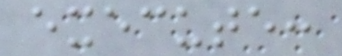execute:
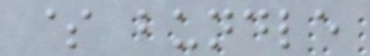$ bundle
